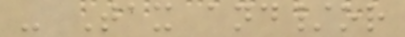- Tax and/or
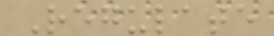Regulate
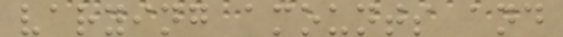varying amounts and
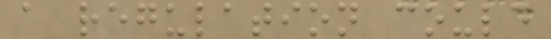a regulation could
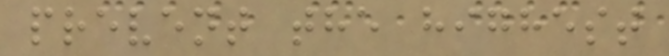prevent the highest
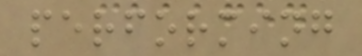performing
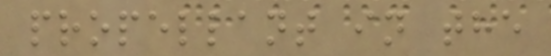propellant in the
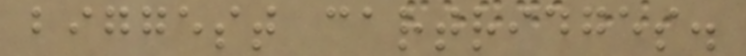biggest cartridges.
